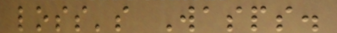loss's Wasps.
